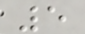5
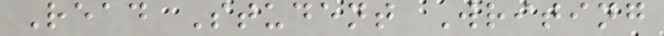Read Student Writing
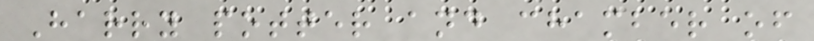Harry potter and chamber of
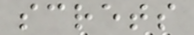screts
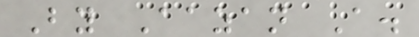By Aazan A.
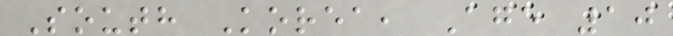South Korea, Age 10
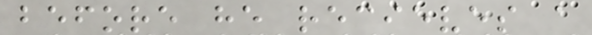before he recieves a
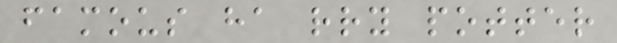famous ha rry potter
